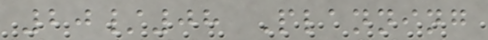20/08 Planning
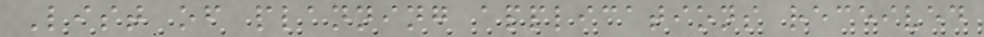List of planning applications received
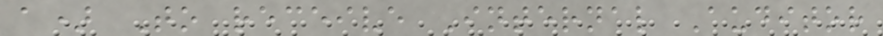a) To receive Internal Auditor
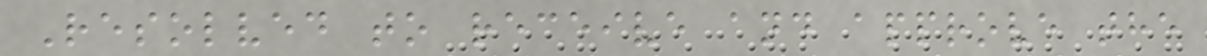Resolved to receive and approve the
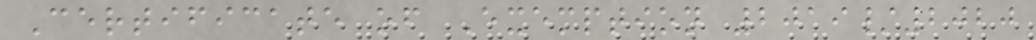Certificate of Exemption 2019/2020
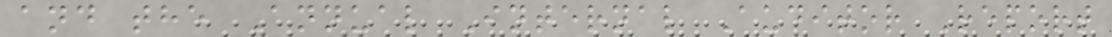and the Annual Internal Auditor Report
